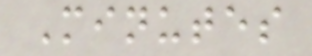Minutes
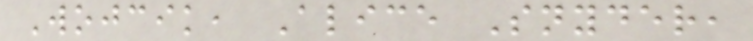Wojcik, Alice Snyder,
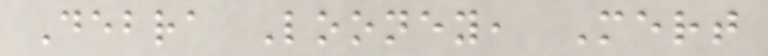Debra Looney, Mert
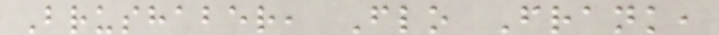Brushaber, Flo Frank,
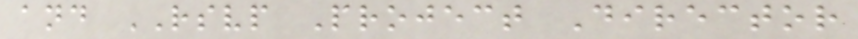and RSVP Project Director
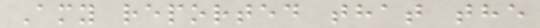Amy reported that the
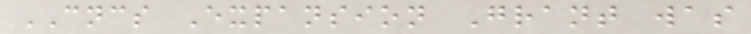CNCS Expansion Grant was
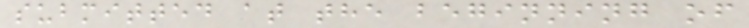submitted at the beginning of
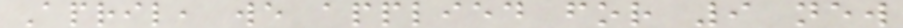April, we applied for 9 new
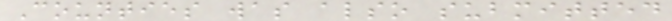Counties was also submitted
